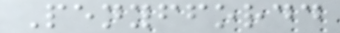Penyffordd
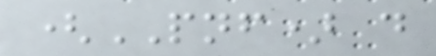(PNF) d
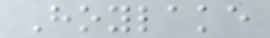Hoylake
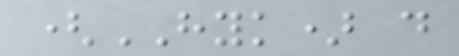(HYK) d
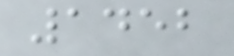1452
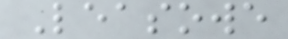Leasowe
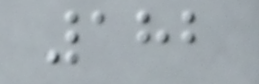182
